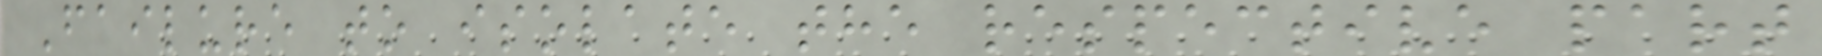Failure to isolate the respective part
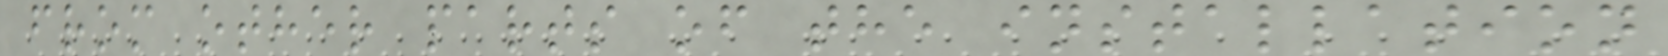from other parts of the installation
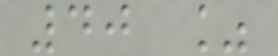40 %
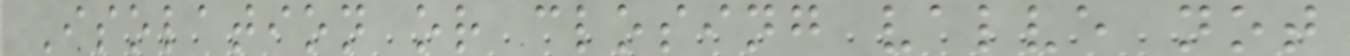Isolation or closing valve not
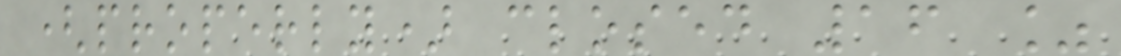(properly) closed 16 %
